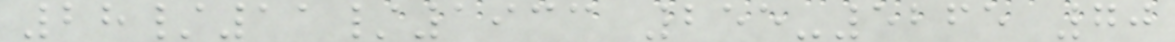28/11/1933 255-5265 70
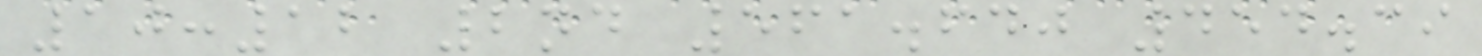10:12 2nd 561.640 454.39
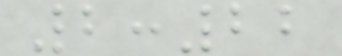2:22
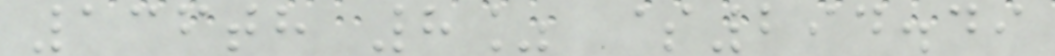136th 8% $294.49
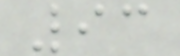93
